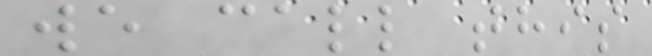we call this
